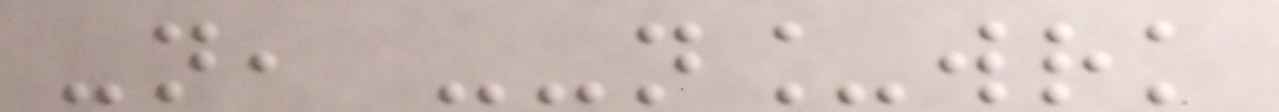-n, --n_wrk
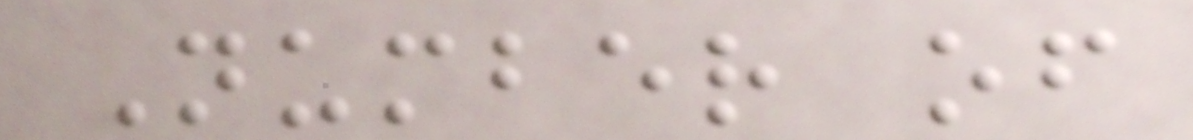Number of
